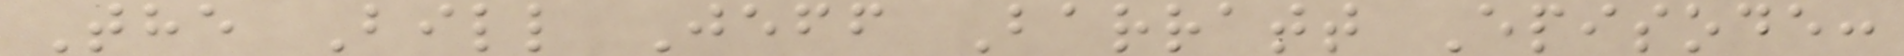The Bill Jeff Barratt Episode:
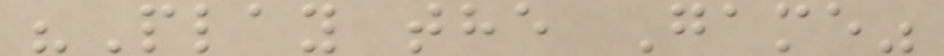"Play the Game"
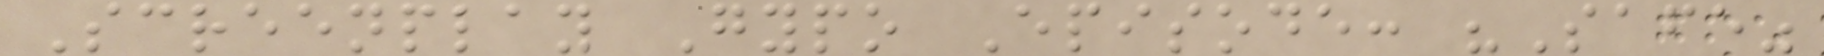Screenplay Gypo Episode: "Safe"
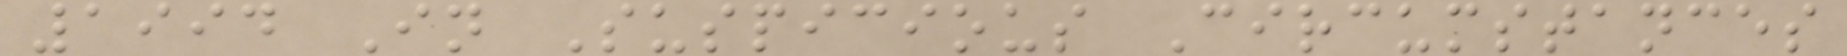1994 In Suspicious Circumstances
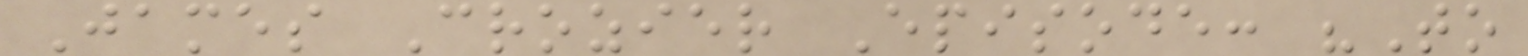James Crozier Episode: "To
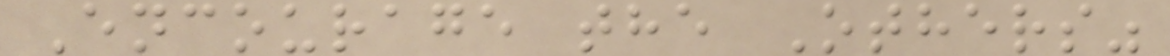Encourage the Others"
